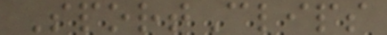SportClips
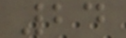24
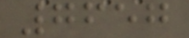7657
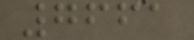7661
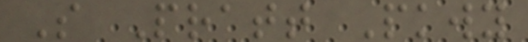S Pratt Pkwy
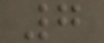7
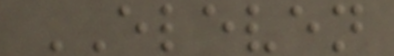ELEVEN
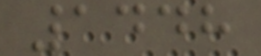1448
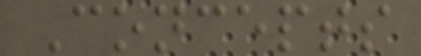Concepts
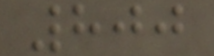800
